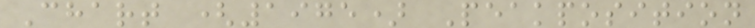Chart (1975) Peakposition
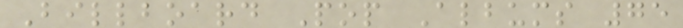Billboard Pop Albums 75
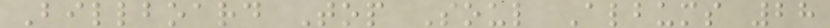Billboard Top Soul Albums 28
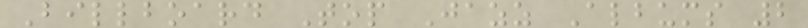Billboard Top Jazz Albums 2
